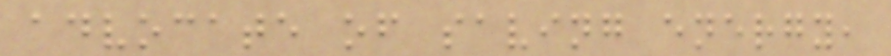advocate of saving energy,
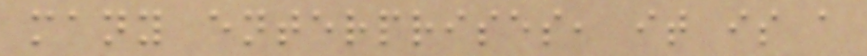many enterprises, it is a
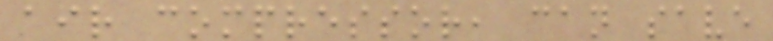air compressor, can save
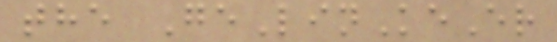the GeLinKeEr
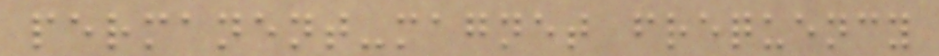permanent-magnet frequency
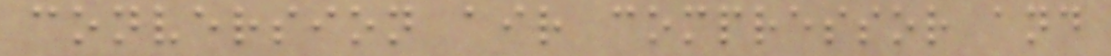conversion air compressor and
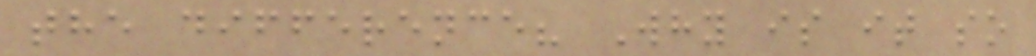the difference? Why is it so
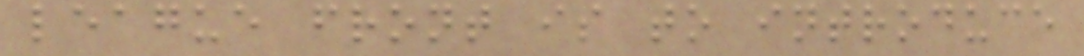league front is to introduce
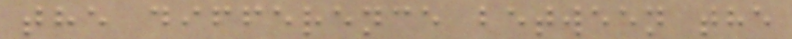the difference between the
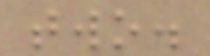two.
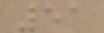51
